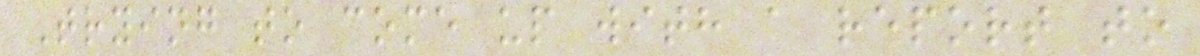Trying to come up with a report to
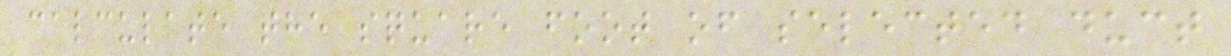calculate the square foot of selected duct
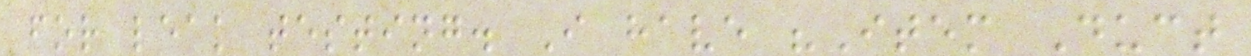for leak testing. I have "Item Duct
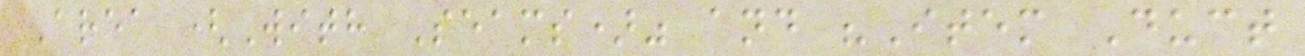Area (With Seams)" and "Item Duct
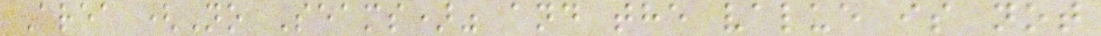Area (No Seams)" and the value is not
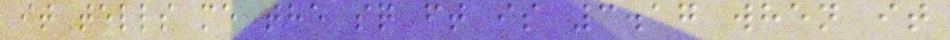it tells me the sq ft is 3.17 when it
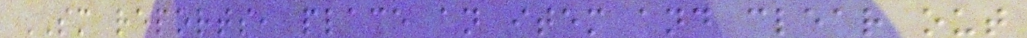SM reports, place an item and clear out
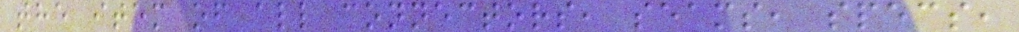the item of all connectors, seams, specs,
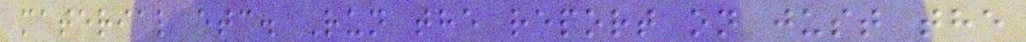material etc. Run the report on just the
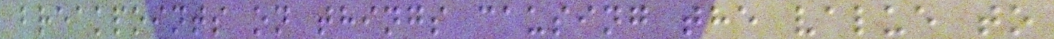breakpoints on things causing the value to
